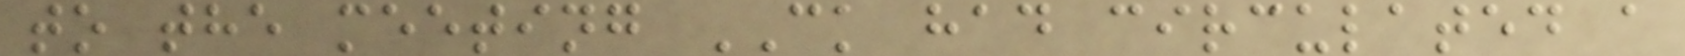to the meeting CK had circulated a
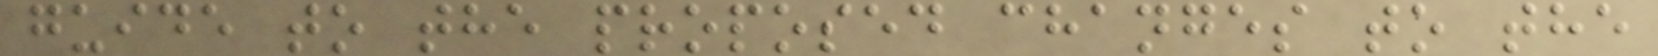guide to the proposed changes to the
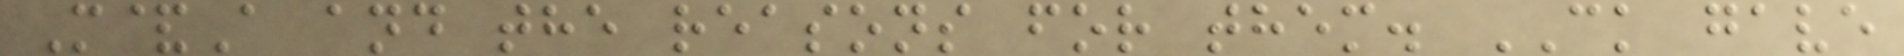M&A and the reasons for them. CK gave
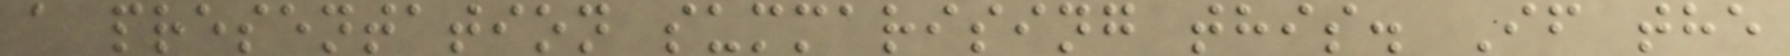a presentation summarising this. If the
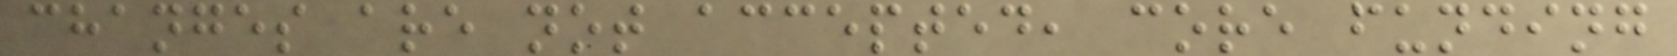changes are not accepted, core funding
